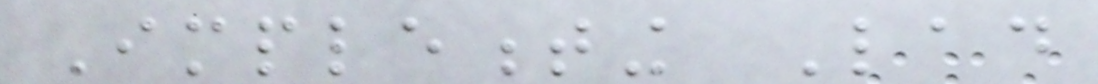Implementing Lad
